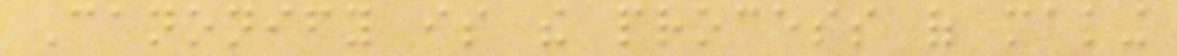Canonify is the process of making
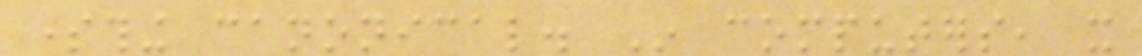something canonical. In computers, it
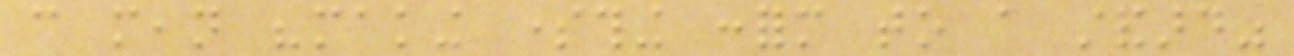can mean "making something conform to a standard"
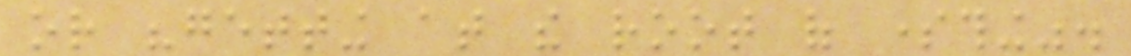or "getting at the root of something".
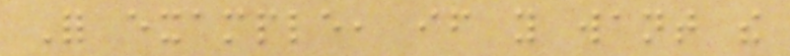For example, if you want the
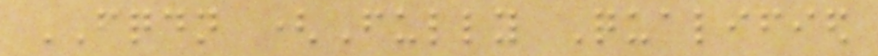FQDN (Fully Qualified
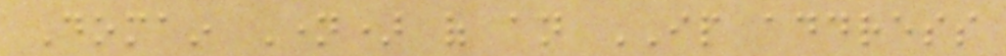Domain Name) of an IP address
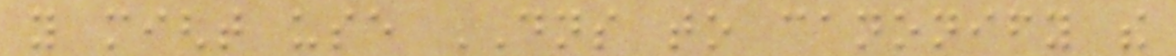you might use DNS to canonify the
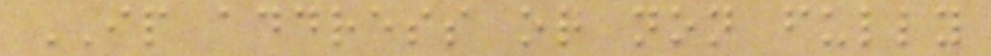IP address or non fully
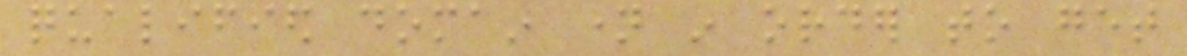qualified domain name in order to get
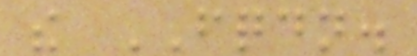the FQDN.
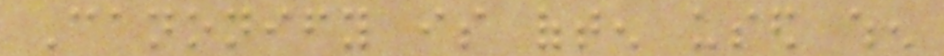Canonify is often used when
